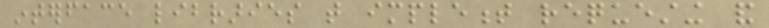interface libraries that implement requesting and
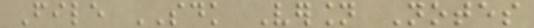File SDK Version Notes
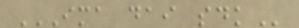IMA DAI SDK
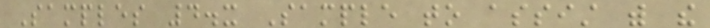Samples 4.x Sample to assist with the
